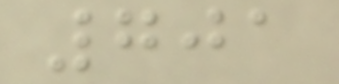701
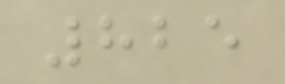825
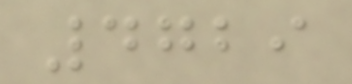4729
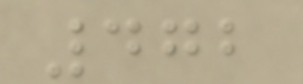472
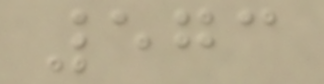573
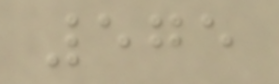575
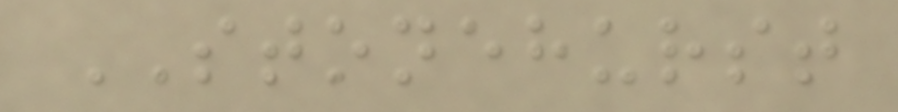STONEHURST
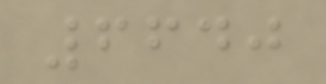6640
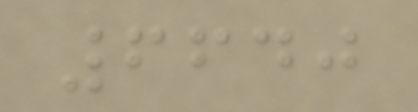6640
